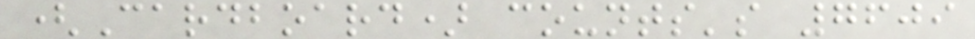(Cardboard) counts's 7609
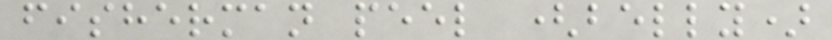fisherman peel (belly)
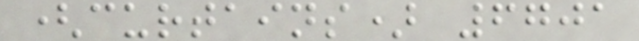(curtains) 6701
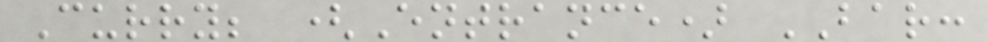Curry; (Entrance) BAR:
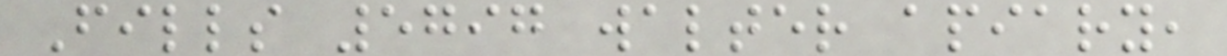Fills 5797 walter apiary,
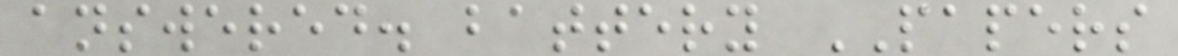answered. battery PAPERS
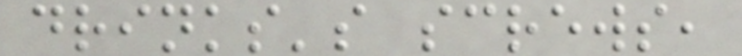drinks's screws,
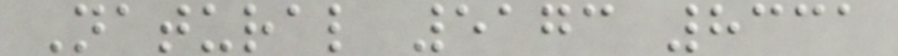Natural 5173 8331
